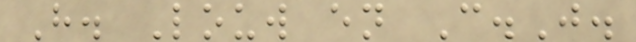H. Louw en C.J.
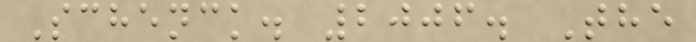Schenck. 2006. The
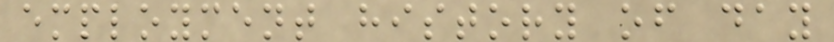employment history of day
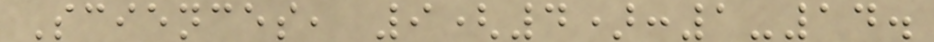Sciences, 9(4):1-14.
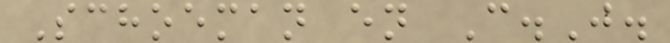Schoeman en C.J.
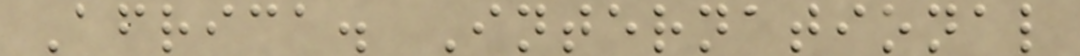Africa. International
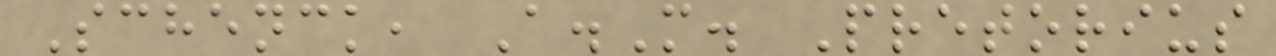Schenck, A.M. Pretorius
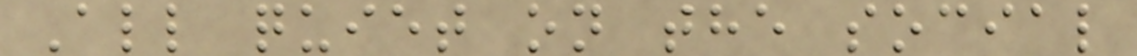All quiet on the social
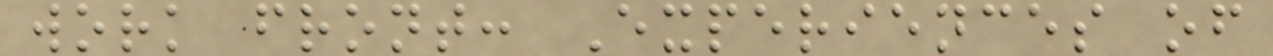work front: Experiences of
